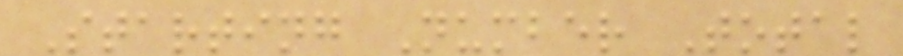Starting Number Total
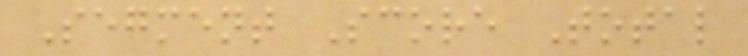Segment Score Total
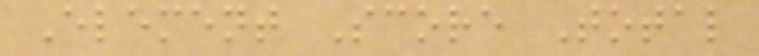Element Score Total
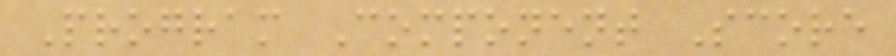Program Component Score
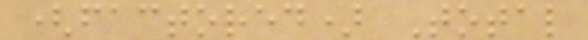(factored) Total
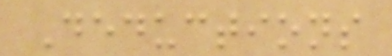Deductions
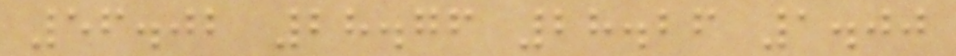56.02 28.76 28.26 1.00
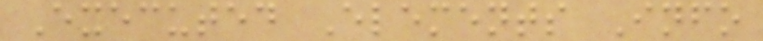Executed Elements Info
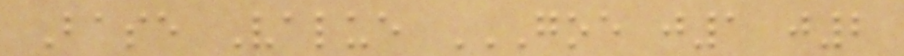Base Value GOE J1 J2
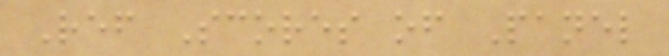Ref Scores of Panel
